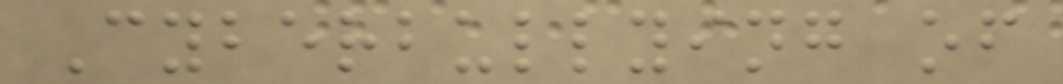Cyberbullying of
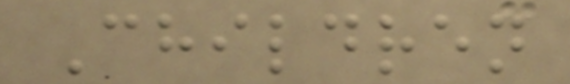Children
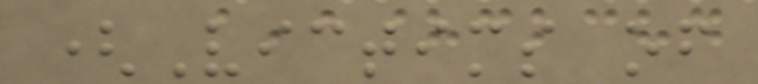(Victims of
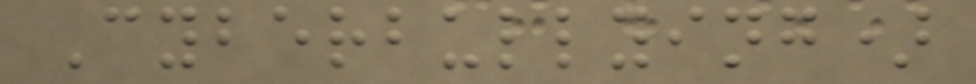Cyberbullying)
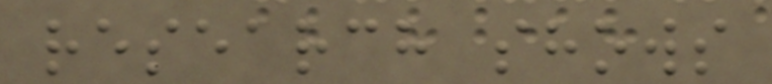research shows
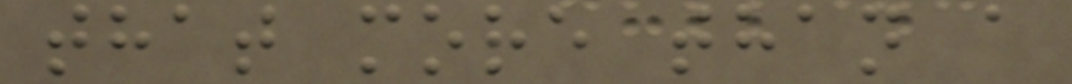that more than a
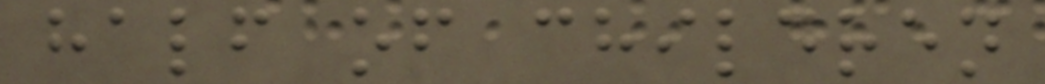half of children
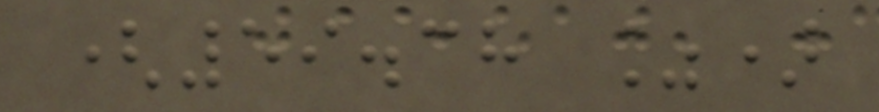(59.38 %)
